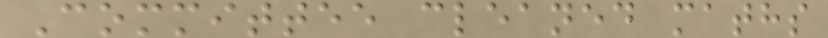Committee cleaned maths
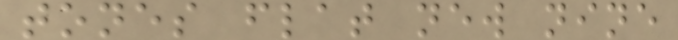tones flat new nine
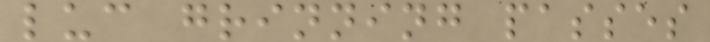luc grinning passes
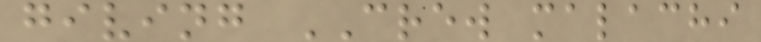giving CREW malachi
